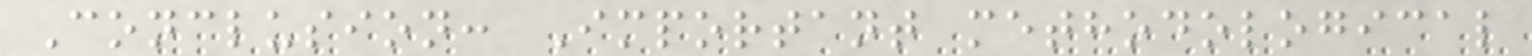Conclusion: Important methodological
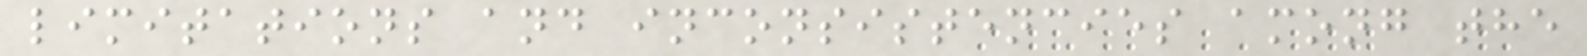limitations and inconsistencies among the
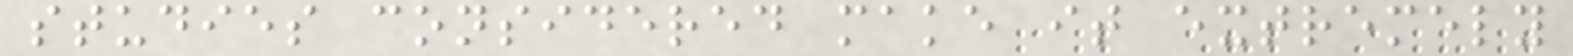studies considered make it extremely
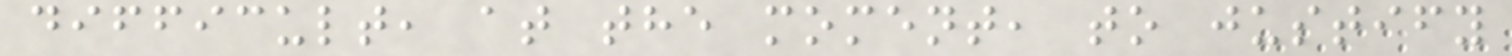difficult, at the moment, to justify
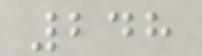248
